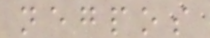negpos
